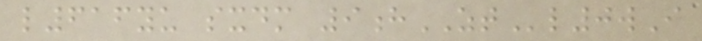l616yu sxdm 9hZTl0wI
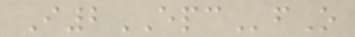I2EPCfO
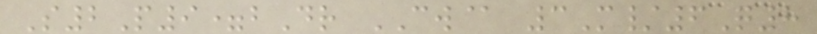S2P9=bDr CW@ 3M/6Q8
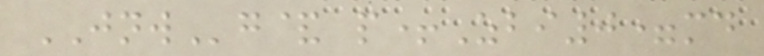JNWg& p+Zbi0=md
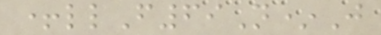+llF69N*J
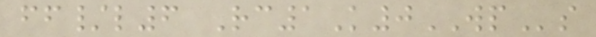ff/l6 Rc1K0WPs
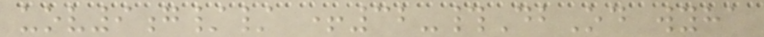uov9g// +32-#DbOd wyha
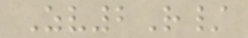Zv2R/
